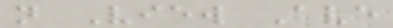n View Ave
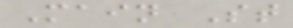Main St
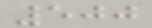500
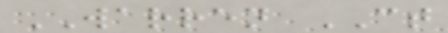WARREN CT
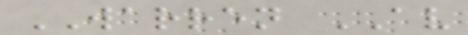WARREN AV
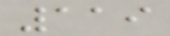119
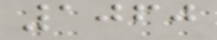1060
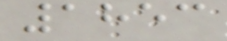1853
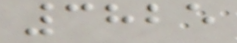3825
